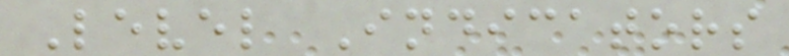Level Indicators
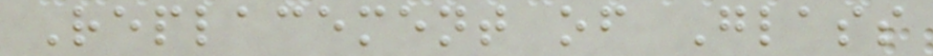Replacement of Glass
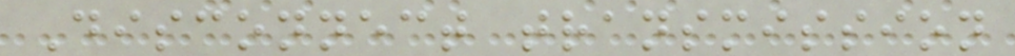Disconnect transmission
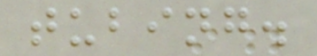tubing.
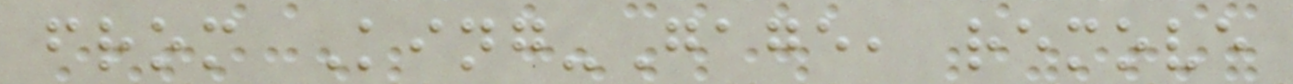from King-Gage, remove
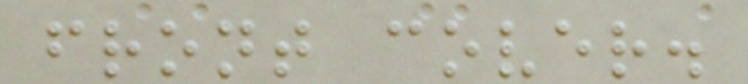front cover.
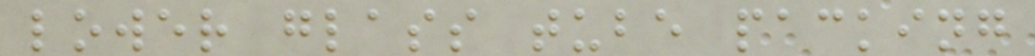lower glass tube packing
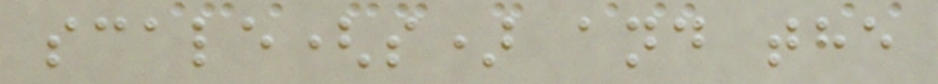scale(s) and the
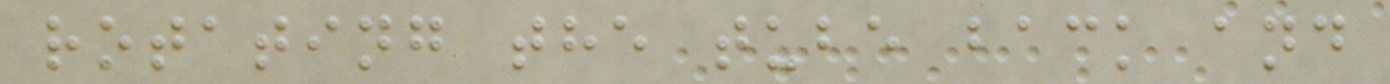rotating the tube back and
